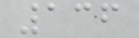136
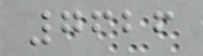7626
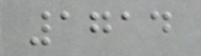1714
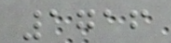1716
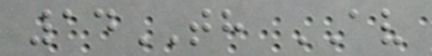14TH AV
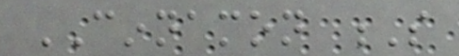CINNAMON S
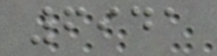6941
